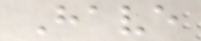Have
